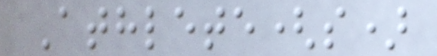Athlete(s)
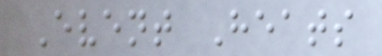Event Heats
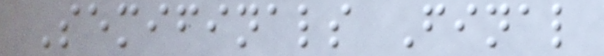Semifinals Final
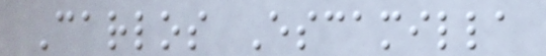Carlos Escamilla
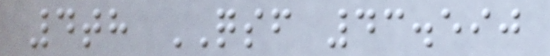4th QSF 43.590
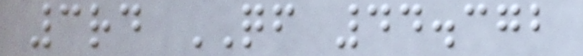3rd QF 44.372
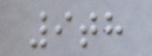9th
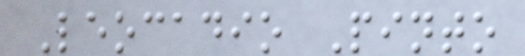Leocadio Pinto
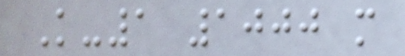K-1 1000 m
